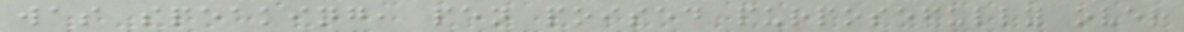was speaking, pen poised purposefully over
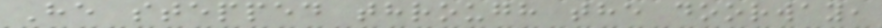He stepped through the doorway,
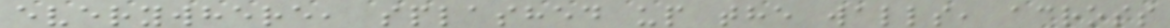everywhere, splashed up the walls, across
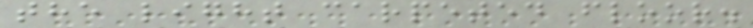the light carpeted floor.
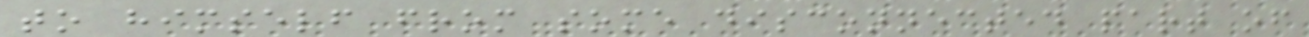to himself from some disconnected part of
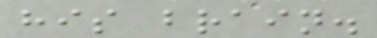his brain.
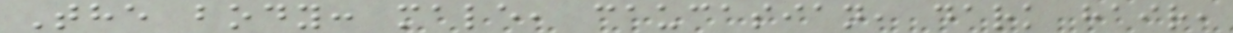The body: male, caucasian, dark hair,
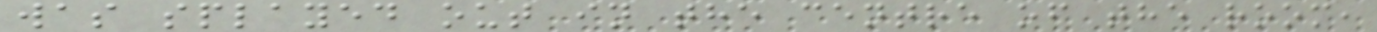was splayed out in the centre of the room,
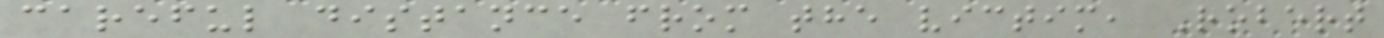careful distance from the victim, Robert
